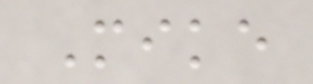Mike
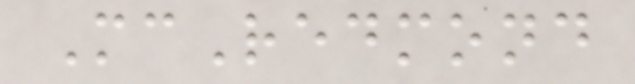McRedmond
